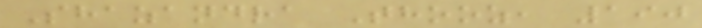Shazandra Thooz, 190
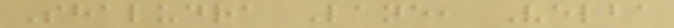Shaludra Lane, Velba
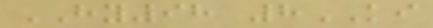HY98 8KI
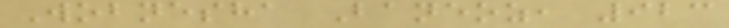Wobnesha Baneoz, 923
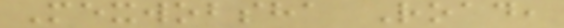Mexwobsha Road,
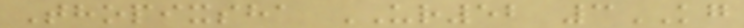Thopixsha UR52 3KG
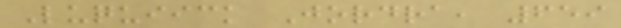Luquiick Jordra, 659
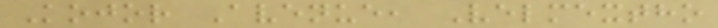Kojor Avenue, Velmextho
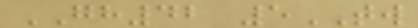GH42 5TW
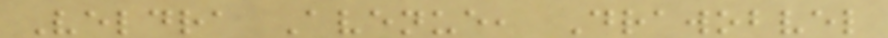Veldra Avenue, Drawobvel
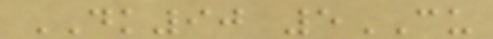DK90 5CU
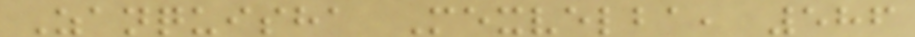Zanquisha Mexvelba, 586
